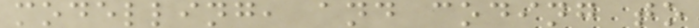modelling, and coding to
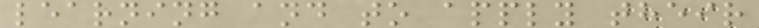learning and to apply their
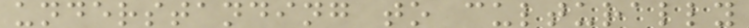understanding to culturally
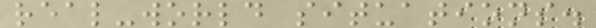real-world situations.
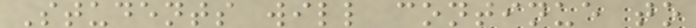Students will continue to
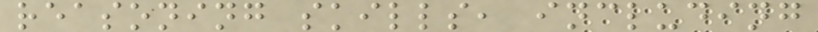reasoning skills, including
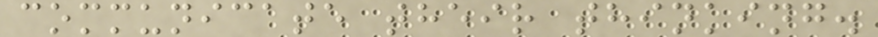communicate their thinking.
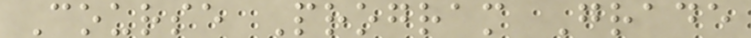Course Program Grade
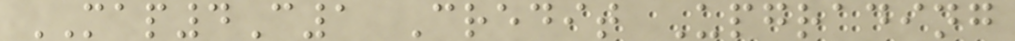MAP4C1 Credit Upgrading
